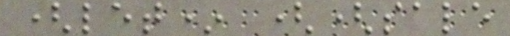(let* ((sale
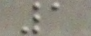1
